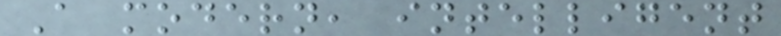A modern, intelligent
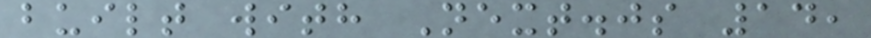built with Next.js 14,
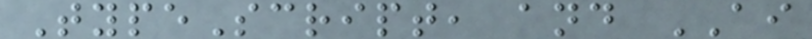TypeScript, and AI
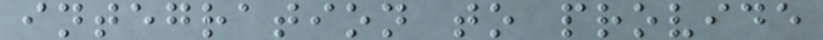integration to provide
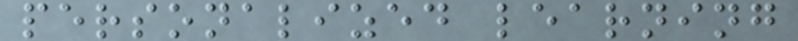personalized learning
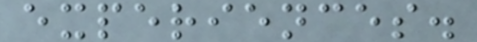experiences.
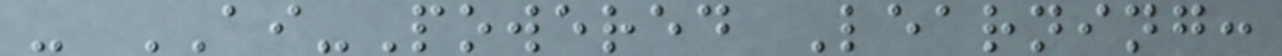- AI-Powered Learning:
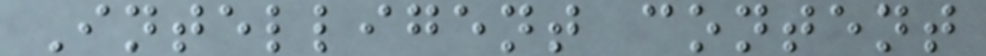Intelligent content
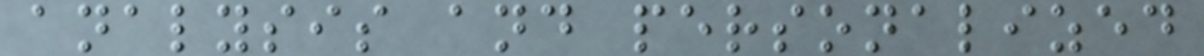analysis and personalized
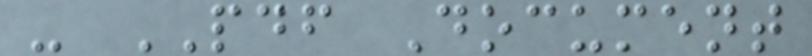- PDF Document
